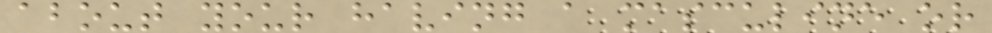about your having a masculine or
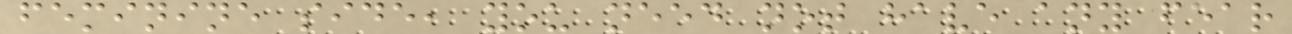feminine side, you need not have any fear
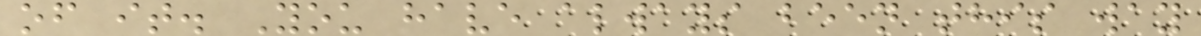of it. You have always been this way
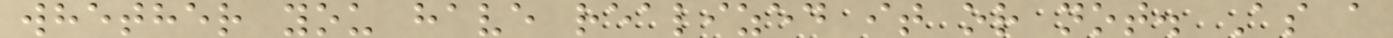whether you have realized it or not. As a
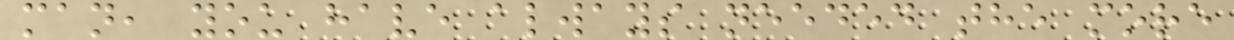man, you have always needed the more
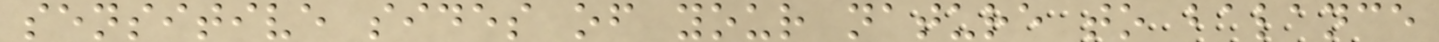sensitive sides of your nature to balance
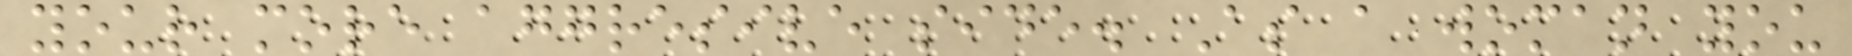your more aggresive side. As a woman you
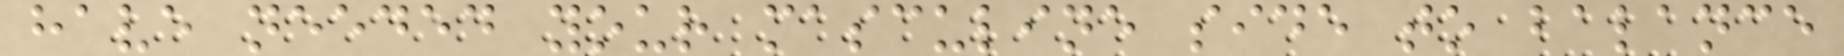have needed your masculine side to balance
